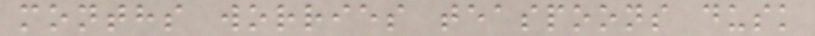months worries teaspoons dusk
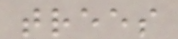trees
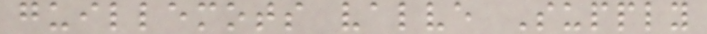guillemots valve Supply
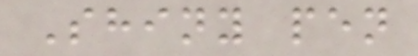Shiny pen
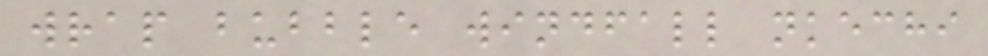wrap bubble windfall nkechi
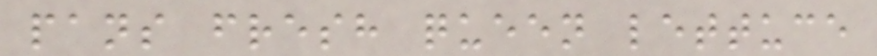pans fresh queen lettuce
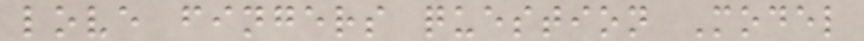love fingers question Model
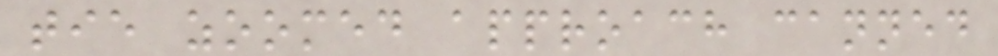tie zoomed approach canned
